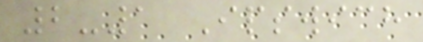2-1 Ipswich
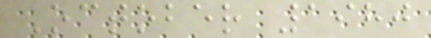October 1980
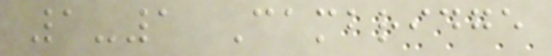1-1 Cambridge
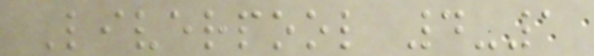Liverpool 4-1
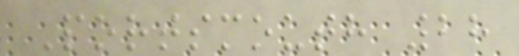Portsmouth 28
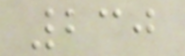230
